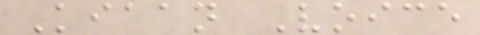Kiaan Voice
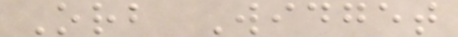Orb Widget
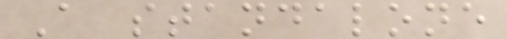A standalone
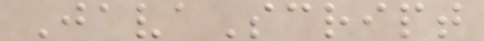JavaScript
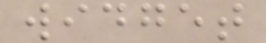widget
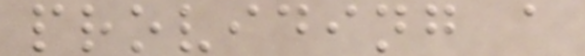providing a
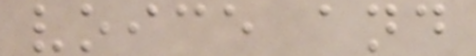voice and
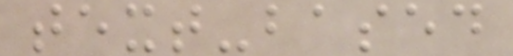text-based
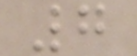7
